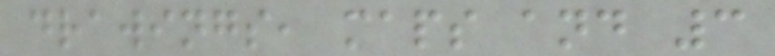drawings, maps and 3
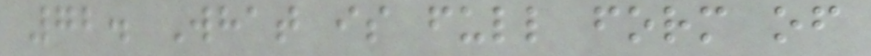72. What is full form of
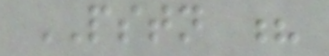PSTN ?
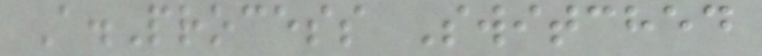A.Process Switched
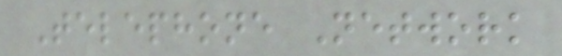Telephone Network
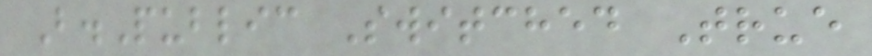B.Public Switched True
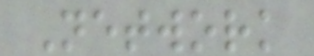Network
